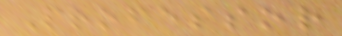Professor
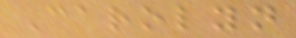Carolyn
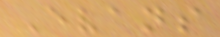Evans
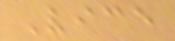Vice
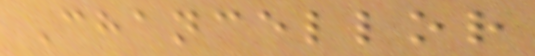Chancellor
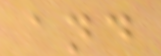and
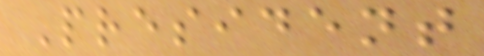President
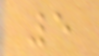5
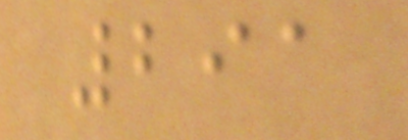291
